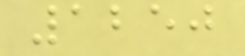1250
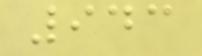943
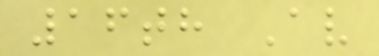16th Av
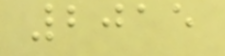2015
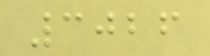3026
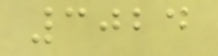3024
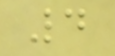4
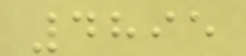4895
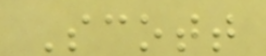Scott
